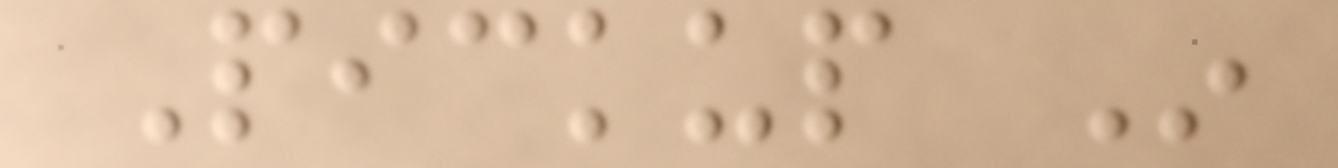Pickup In
